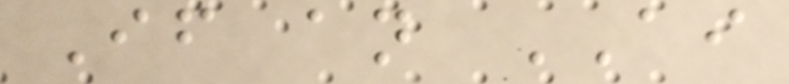If an AI
